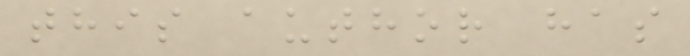this author has
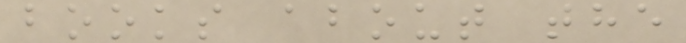books about the
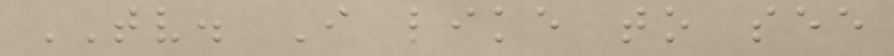TV. I like to see
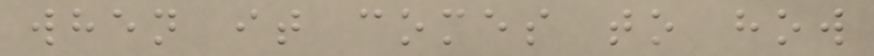when it comes to how
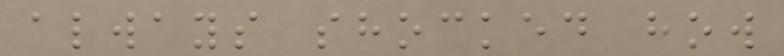always shocked how
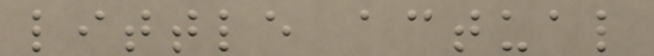little actual
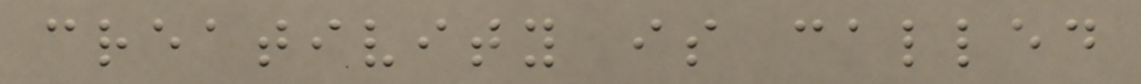creativity is called
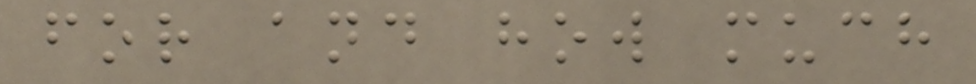for and how much
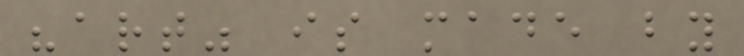"art" is made by
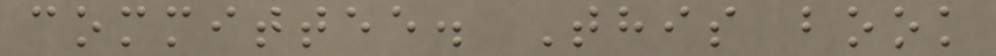committee. This book
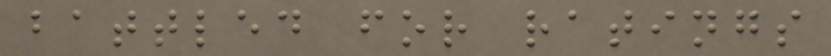battled for ratings
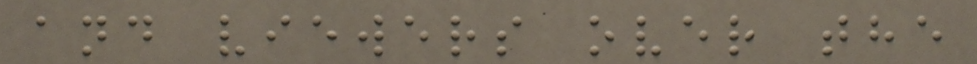and viewers over the
